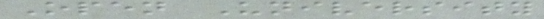Open University
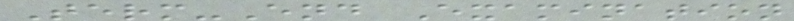Term-End Examination
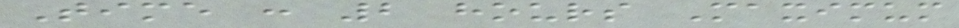Time : 2 hours Maximum
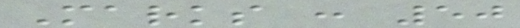Marks : 50
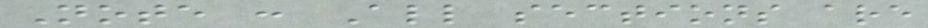Note : All sections are
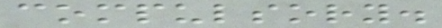compulsory.
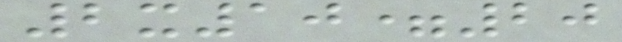2x10=20
